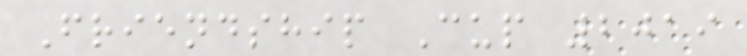Friendship Cup 2019
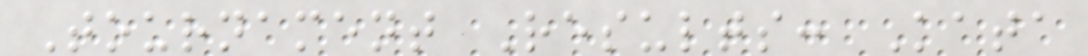Tournament Results: Kata
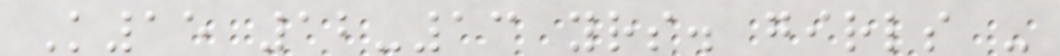K15 12-13 yrs. girls -
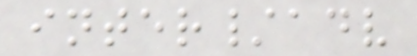inter/adv
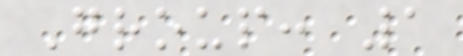Group: 1
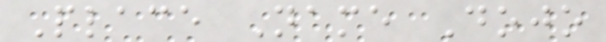Place Name Dojo
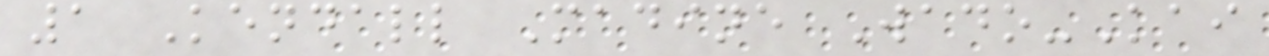1 Kendall Madine Wado-Kai
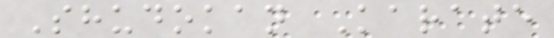Shudokan Karate
